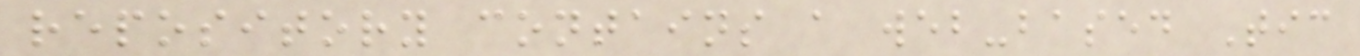repository contains a web-based Tic
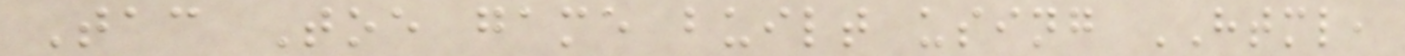Tac Toe game built using HTML,
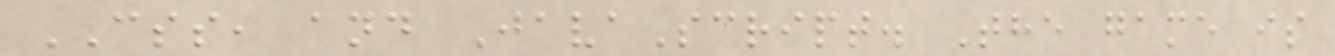CSS, and JavaScript. The game is
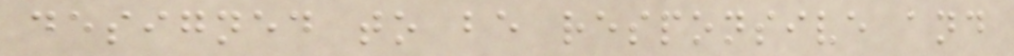designed to be responsive and
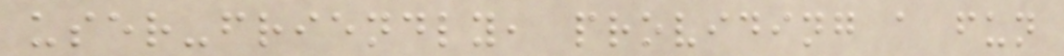user-friendly, providing a fun
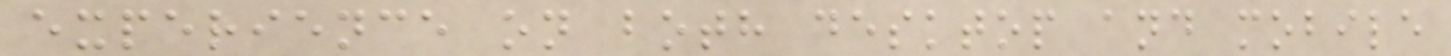experience on both desktop and mobile
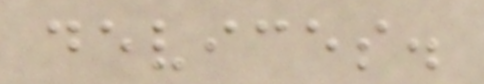devices.
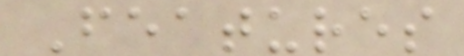Features
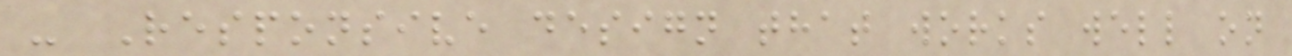- Responsive design that works well on
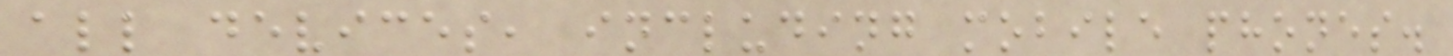all devices, including mobile phones.
